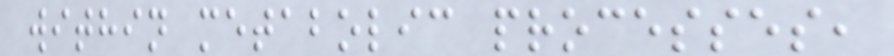within metabolic processes,
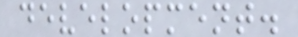development.
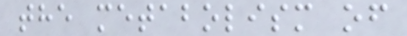the metabolism of
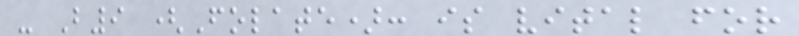- B9 (Folate): is vital for
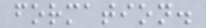formation.
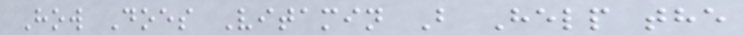How Does Vitamin B Help the
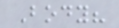Body?
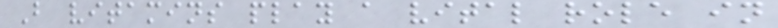B vitamins play a vital role in
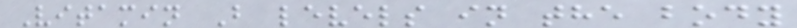Vitamin B levels in the body
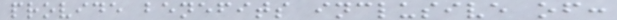provide benefits inclusive of:
